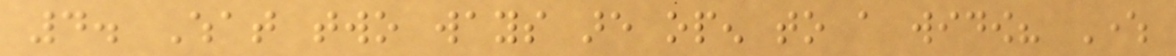4. What two ways are open to a widow? Where
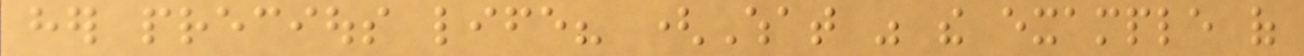her precious life? (What was the example of
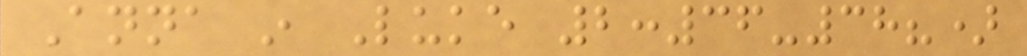Anna in Luke 2:36-38?)
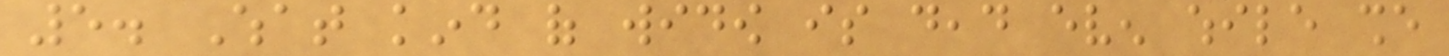5. What kind of widow is dead even while she
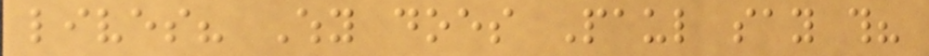lives? Why does Paul say this?
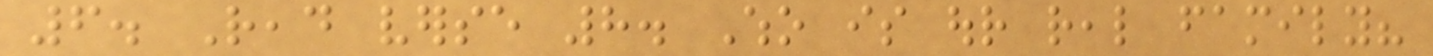6. Read verse 8. Who is our real family?
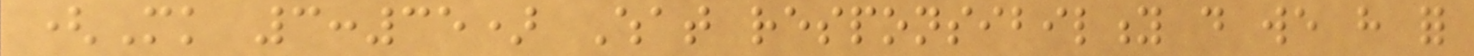(Mk 3:35) What responsibility do we have for
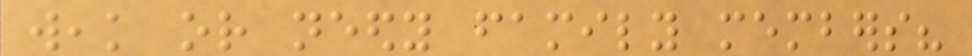weak or needy family members?
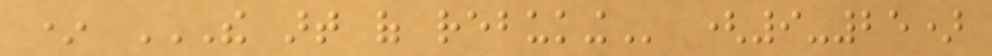* THE ART OF REBUKING (9-25)
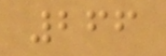266
